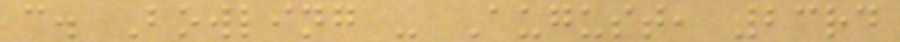c. Bowling - August, 23rd
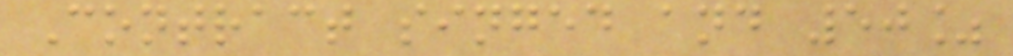Contract singed and 50%
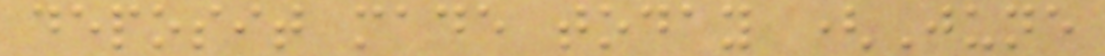deposit made today (June
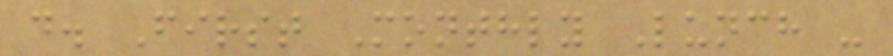d. First Monthly Lunch -
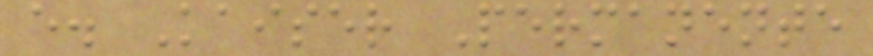e. Kaiser Permanente
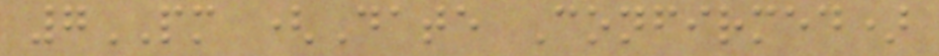7PM (Date Confirmed)
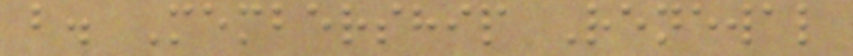b. Membership Renewal
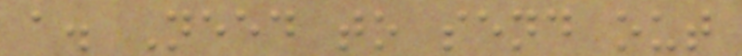a. Need to send out
